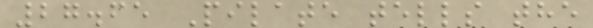27.65 Pilate tells the
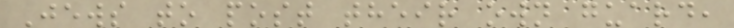Jews to post their own guard,
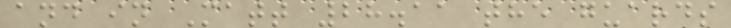and in Matt 28.11 the guards
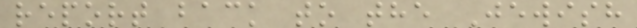report back to the Jewish
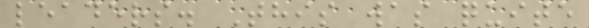leaders. This was quite
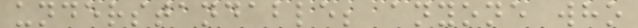understandable; anyone who
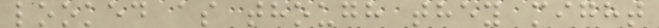looked as though they might
